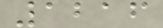1216
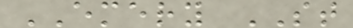EMERY ST
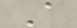A
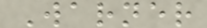Warner
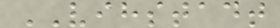VIHSTADT
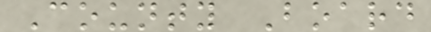County Board
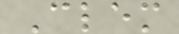Clem
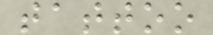tattoo
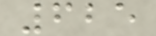625
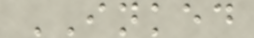INKED
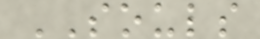SOULS
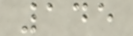145
